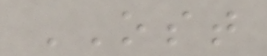OST
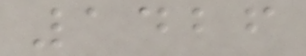1426
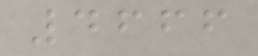4666
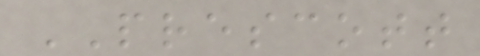PRESCOTT
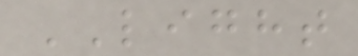LIGHT
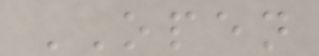OPEN
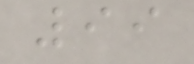99
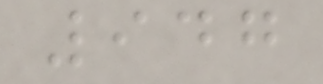947
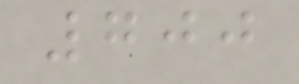700
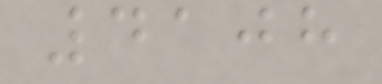4108
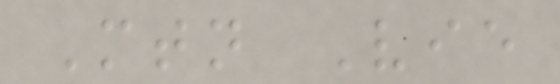Mtn Vie
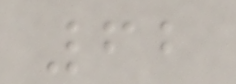62
